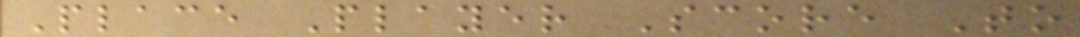Place Player Score To
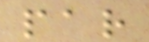par
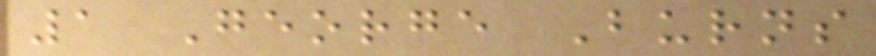1 George Burns
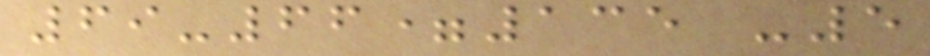69-66=135 -5
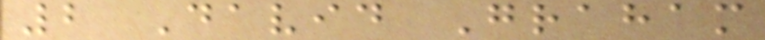2 David Graham
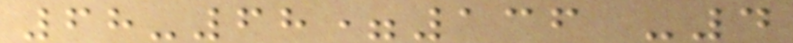68-68=136 -4
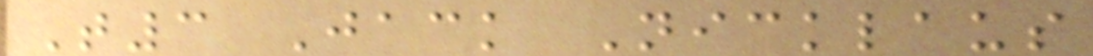T3 Jack Nicklaus
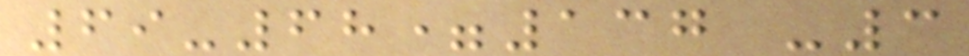69-68=137 -3
